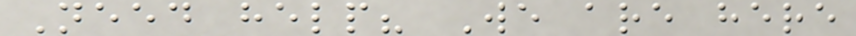Need help? We are here
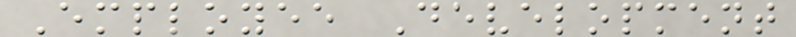Employee Development
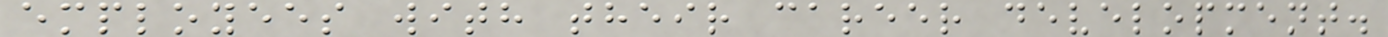employees with their career development.
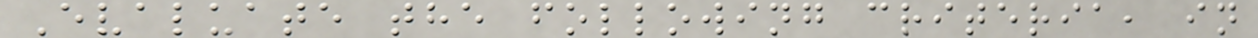Evaluate the following criteria, in
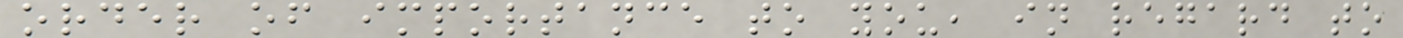order of importance to you, in regard to
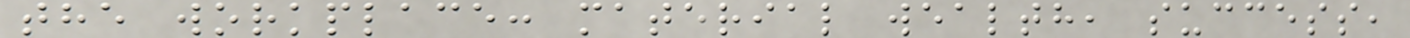the workplace: material wealth, success,
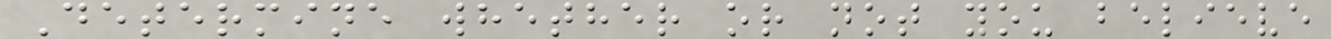Determine whether or not you believe
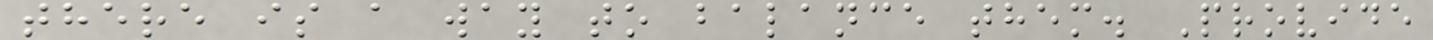there is a way to balance them. Provide
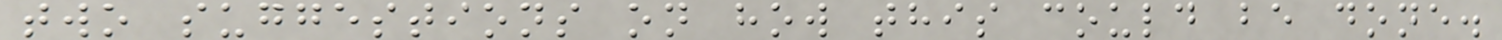two suggestions on how this could be done.
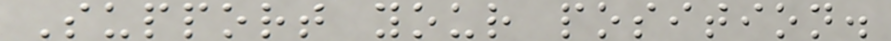Support your position.
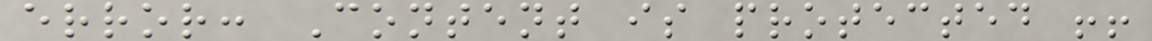error: Content is protected !!
